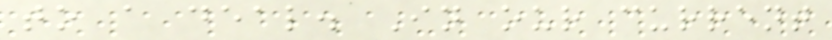to a deal. In our current
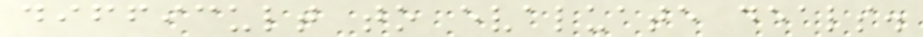difficult to evaluate deals.
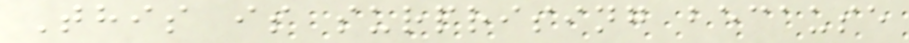This is surprising because
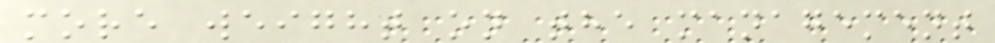more weight on the management
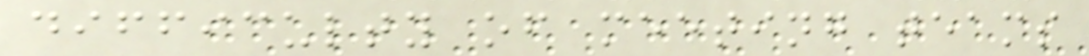difficulty of meeting teams
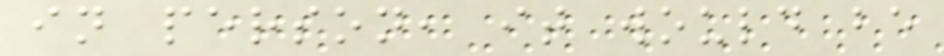in person, it would be
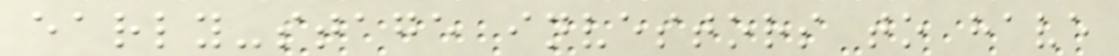early-stage investors to have
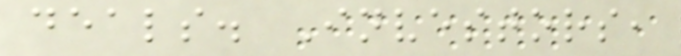deals. Investors,
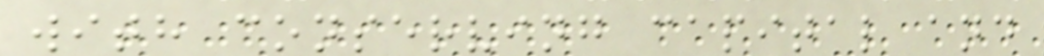with conserving capital and
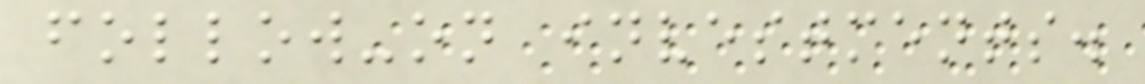follow-on investments.
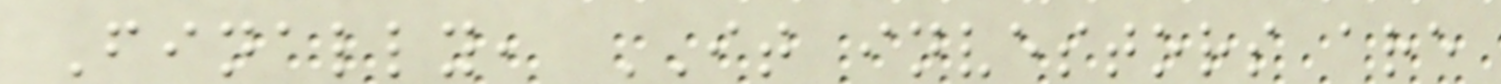Finally, IT investors are
